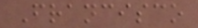Francisco
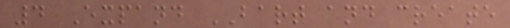4 Expand BART and create
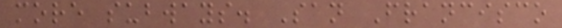more subways. San Francisco
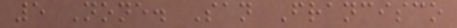5 None. San Francisco
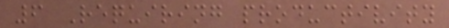6 Requiring productivity
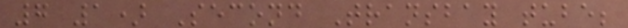7 1) Second Transbay tube;
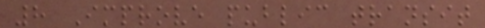8 Improve public transit
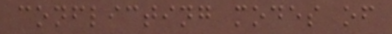conflicting modes of
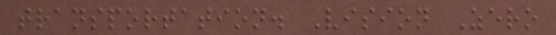transportation. Vision Zero
